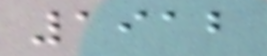1912
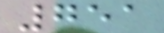751
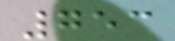753
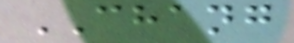CHANG
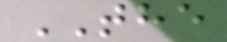THE
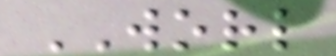WORL
